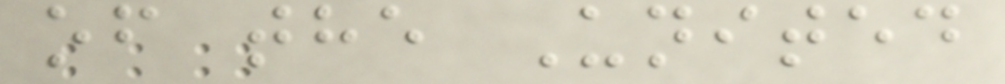of the United
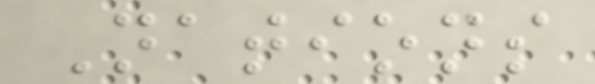Nations
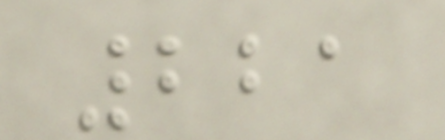221
